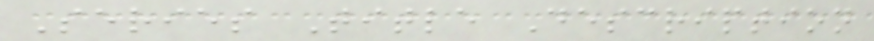Series Title Description
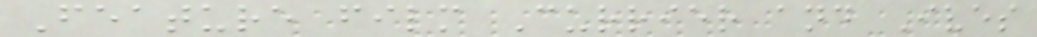Feature film Currier and Ives
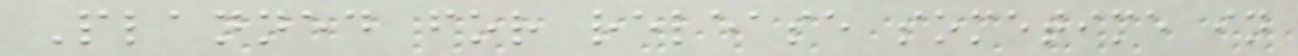Planned for release sometime in
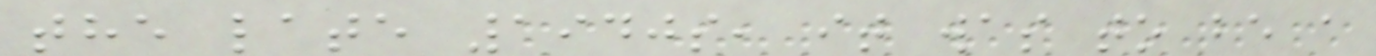the late 1940s, it was to be a
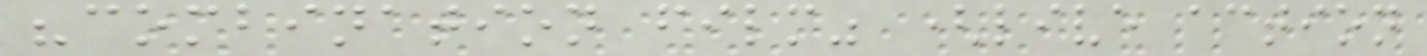"combination film" (live action
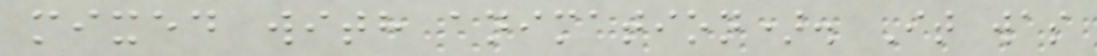mixed with animation). It was
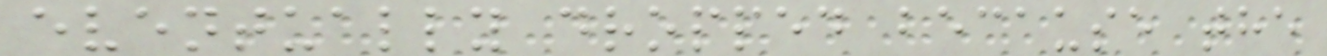eventually dropped because the
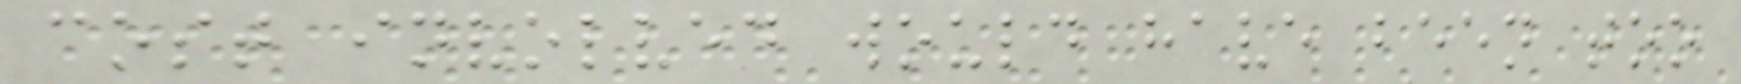cost involved would have been too
